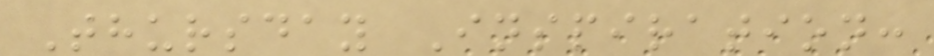Thursday Inspiration:
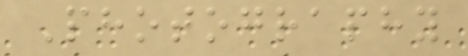Photography
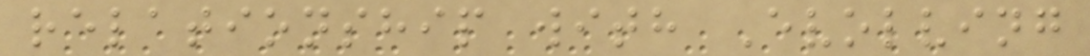relationship with Evolving
